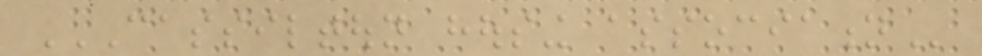CASSILTOUN HOUSING ASSOCIATION
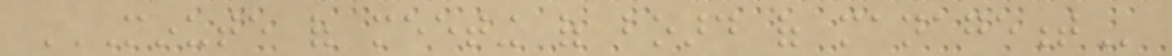MINUTE OF MEETING OF BOARD OF MANAGEMENT
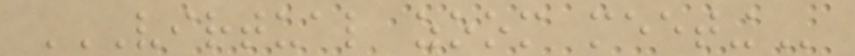VIRTUAL ZOOM MEETING
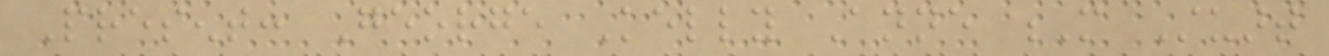Present: George Kelly Anne M Stuart
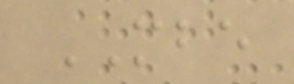MBE
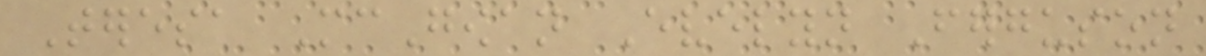Teresa McGowan Evelyn Ferguson
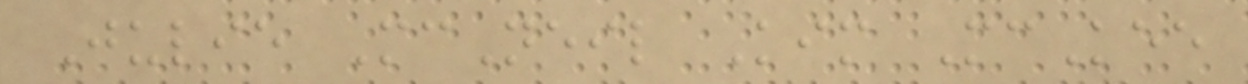Julie McNeil Kim McKee
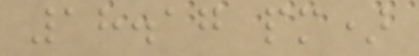18.17 pm)
